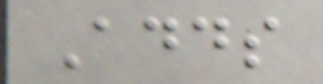Adds
